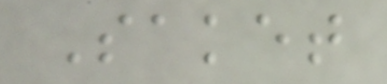Saket
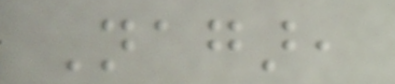Nagar,
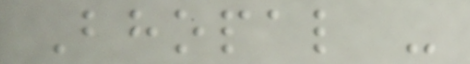Bhopal -
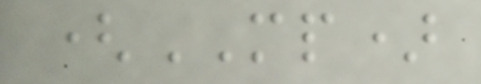(MP)
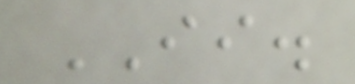II.
